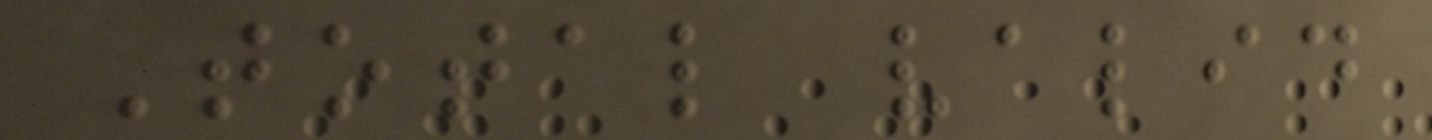Total valid
